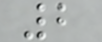2
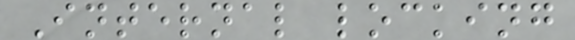Internal locking
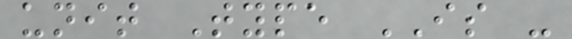unit Type IS -
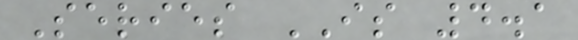Series IS 4.1
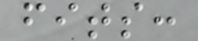fits:
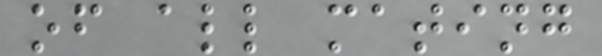of all mating
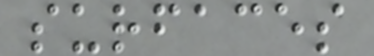surfaces
